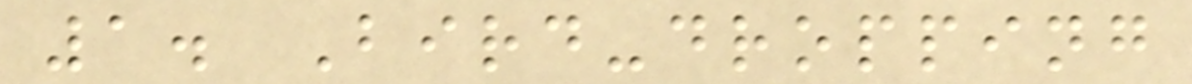1. Bird-dropping
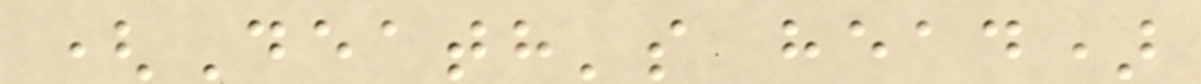(Death's head)
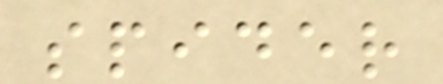spider
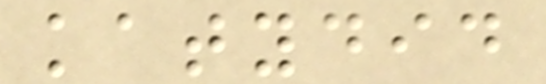katydid
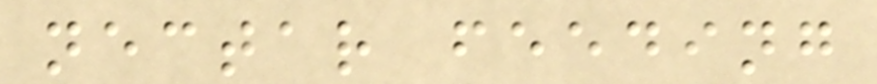nectar feeding
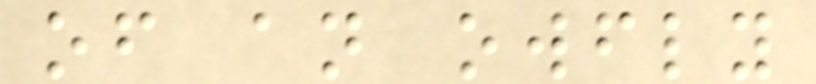of an owfly
